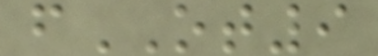fOT9
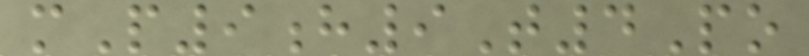mP9h9T4Po
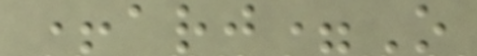+arj=O
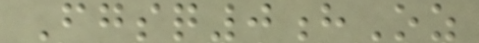Fgsq0hOz
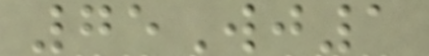75Wj1
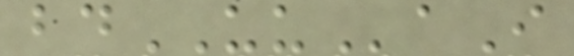bdUUaI
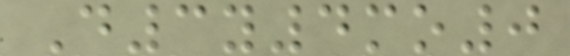D3y4mo0
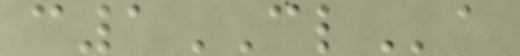c1CLa
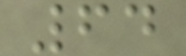64
